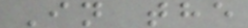In the
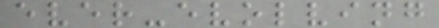ever-evolving
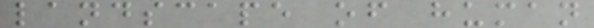landscape of human
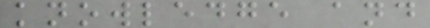knowledge and
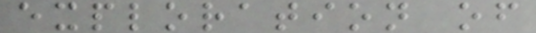exploration of
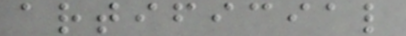artificial
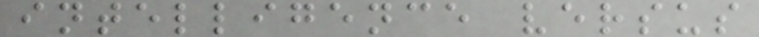intelligence versus
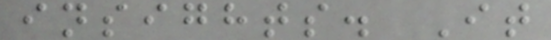insights. It
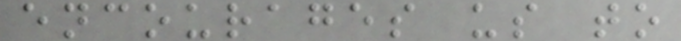encourages us to
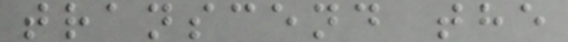transcend the
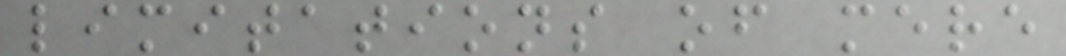limitations of mere
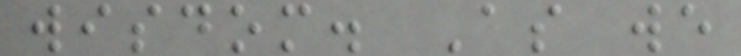wisdom. As we
